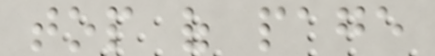top of page
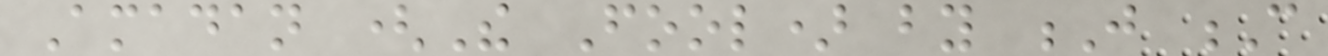Amadan (The Fool) by J C
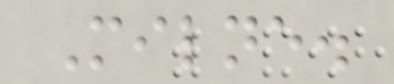Milne.
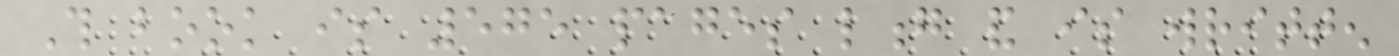This book is 575 pages long and is written
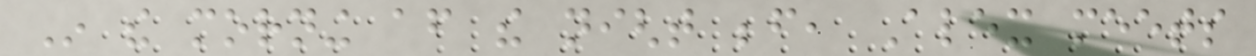In the morning after the night before, Alex meets
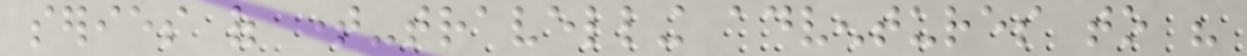series of time-travelling adventures to his
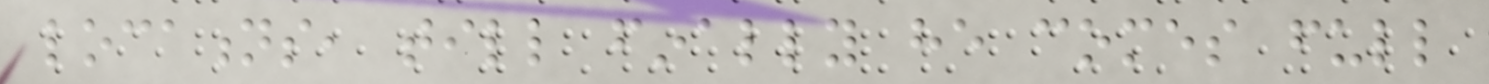locations, till finally he comes full
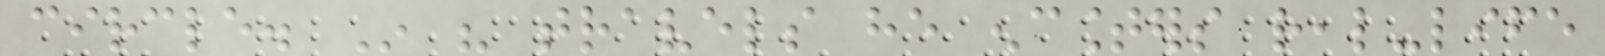circle. In his travels he encounters real-life
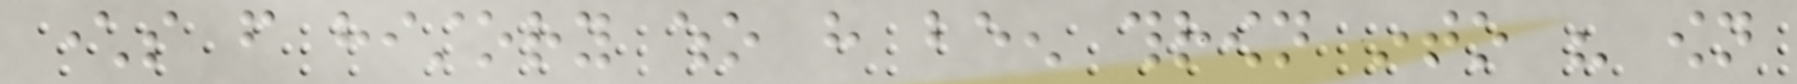characters from history who have been thrown into his own
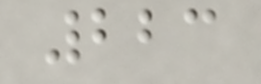223
